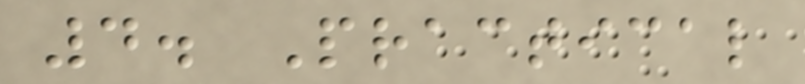4. Practical
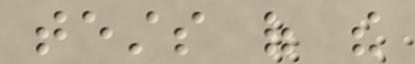tests of the
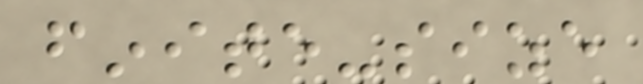finite-size
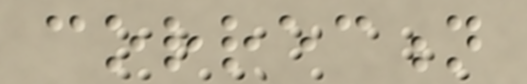correction
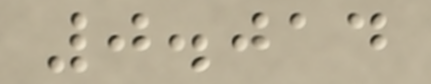0.014
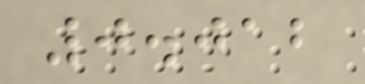0.012
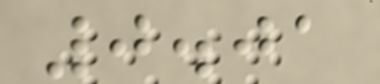0.01
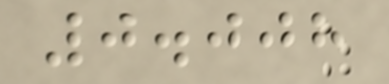0.008
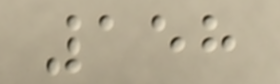158
